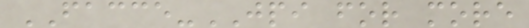FACCE-JPI for more
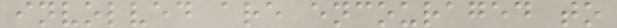involved are encouraged to
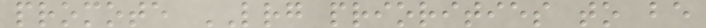promote LRG priorities to be
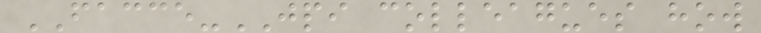FACCE-JPI colleagues how
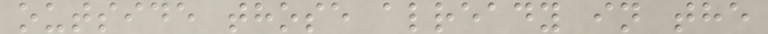outside those already in the
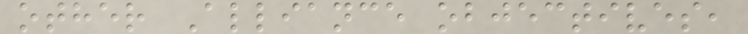other Alliance objectives,
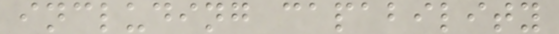including capability
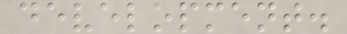development.
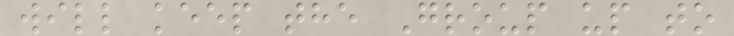will keep the Group up to
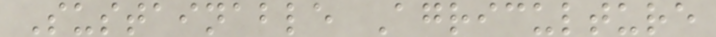Sustainable Agriculture
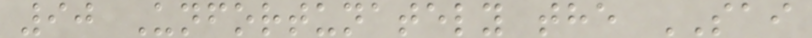90 Unfortunately the SAI
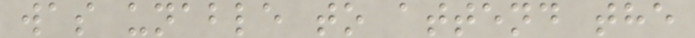was unable to attend the
